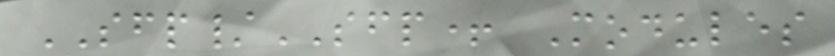SFP/SFP+ Modules
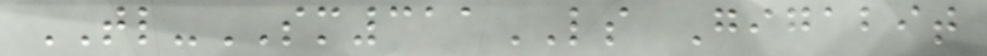TL-SM311LS Gigabit
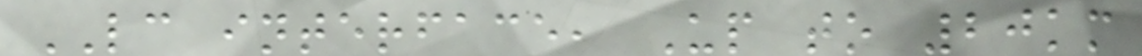LC interface, Up to 20km
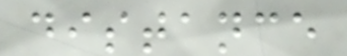distance
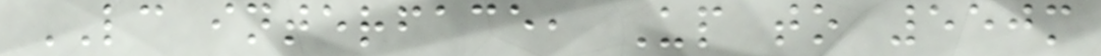LC interface, Up to 550m
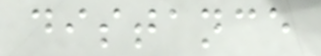distance
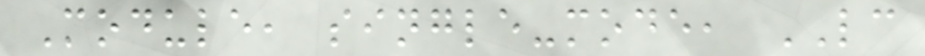Module, single-mode, LC
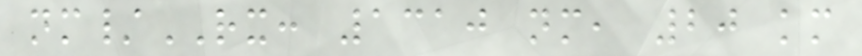nm/RX: 1310 nm, 20 km
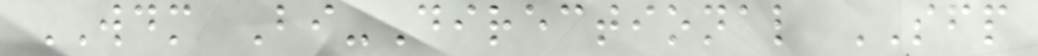WDM Bi-Directional SFP
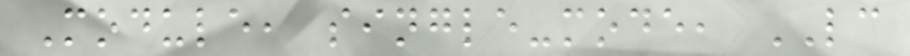Module, single-mode, LC
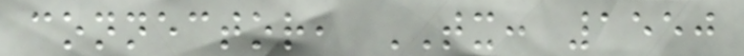connector, TX: 1550
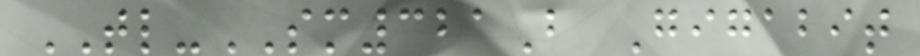TL-SM321B Gigabit
